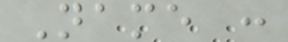Name :
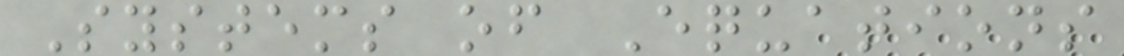Systems of Equations
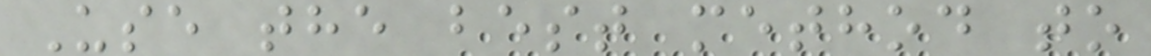Use the best method to
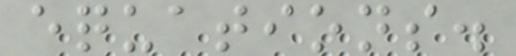equations.
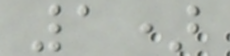1)
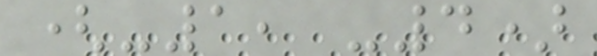(-1, -4)
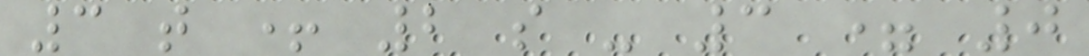3 t + 2 s - 3 = 0
